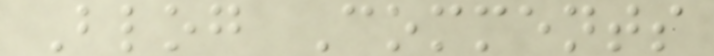Blog Comments
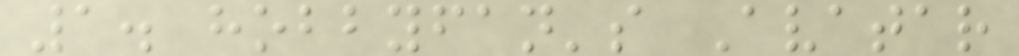1. hobbyfan's Avatar
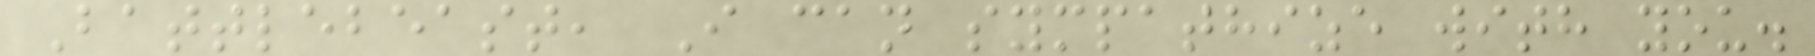Battlebeast, I can sympathize with you.
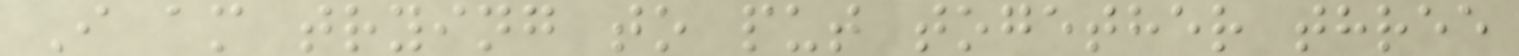I am trying to put together three
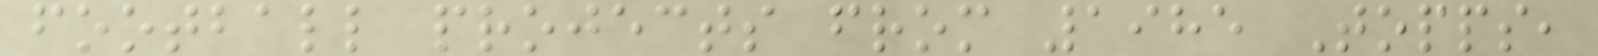football projects from 1985 Topps,
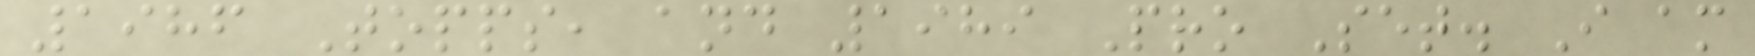1986 Topps, and 1989 Pro Set. I am
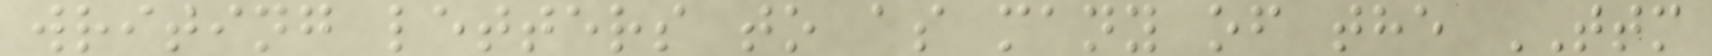writing letters to as many of the TTM
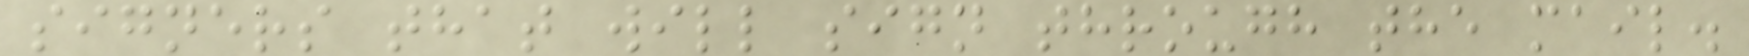signers that will sign through the mail.
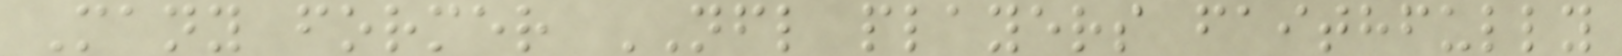Many former NFL players faithfully
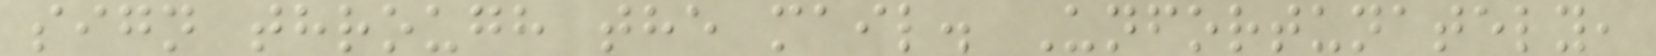sign through the mail. Unfortunately,
